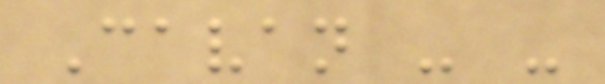Cavan - -
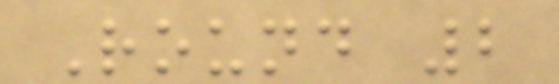Round 2
